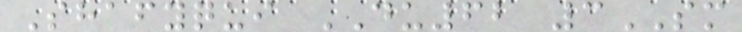Shafyqui DU62 3SM
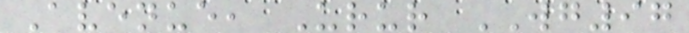Avenue, Urur WG97
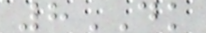8DK
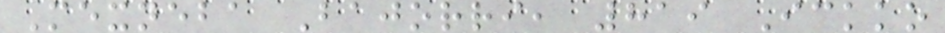Mexneba Bajorri, 819 Ickko
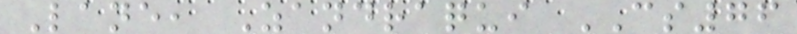Lane, Zandraqui CS76
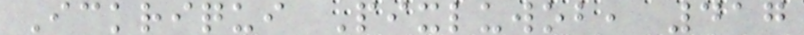Ickriqui Pixluwob, 417
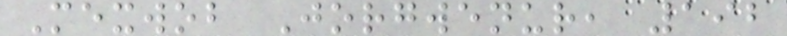Mexwob Jorgwenur, 192
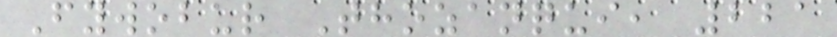Fywobur Thozanqui, 221
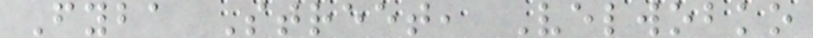Fyba Street, Velwobko
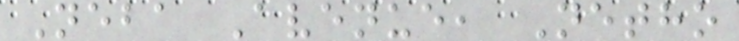Neba Avenue, Netho
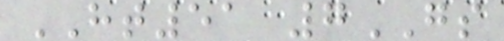HT51 7GS
